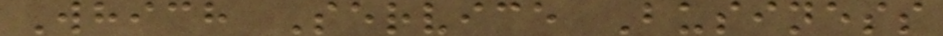Which Service Business
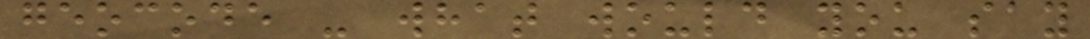geocode - what would you say
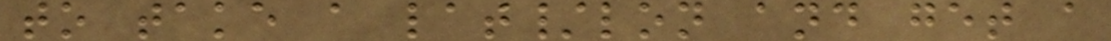to take a lat/lon and get a
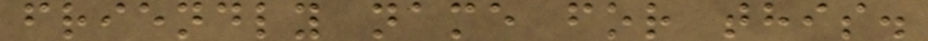friendly name for this.
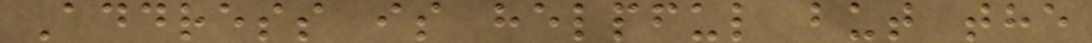Address is helpful but the
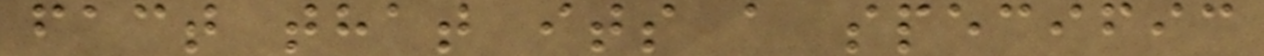fact that its a specific
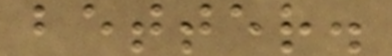better.
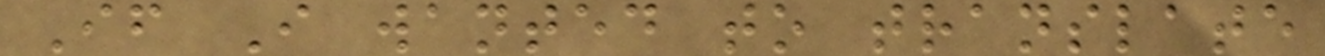If I wanted to translate
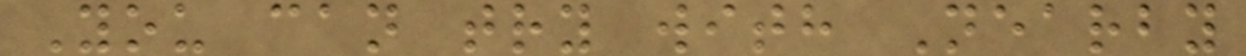You can try with Nearby
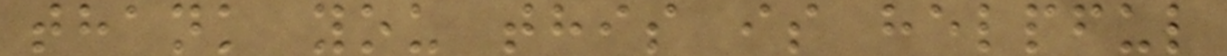thank you this is helpful
